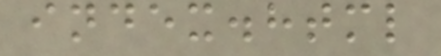index.html
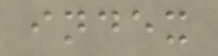index
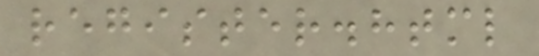register.html
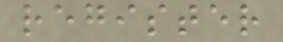register
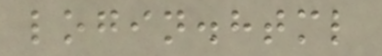login.html
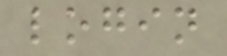login
